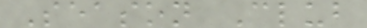Season Club
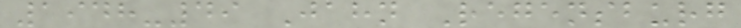1948-49 Jahn Regensburg
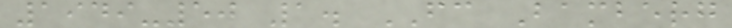1949-50 1. FC Bamberg
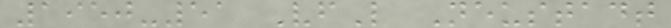1950-51 VfL Neustadt
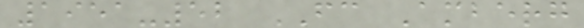1951-52 FC Amberg
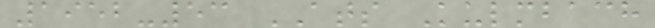1952-53 ATS Kulmbach
